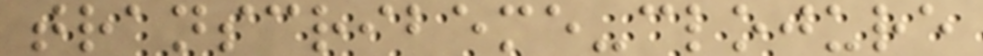transcribeme-clojure
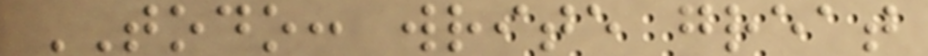TODO: write great
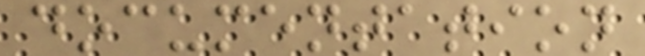documentation
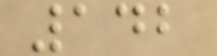142
